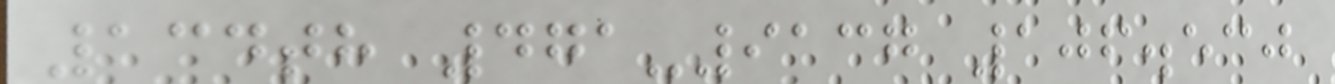134th 471-9137 106.530
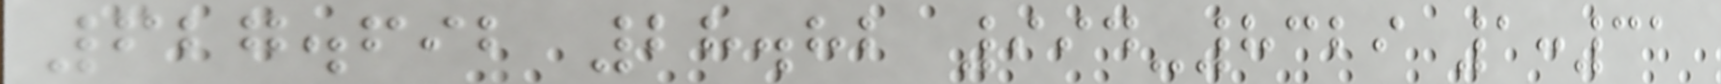627.692 28.82 994-8329 1:31
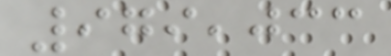979,033
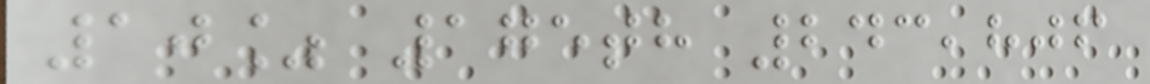10% 175th 243,806
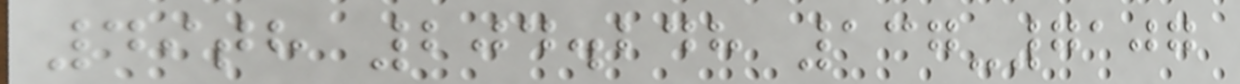49th 204.248 137-7107
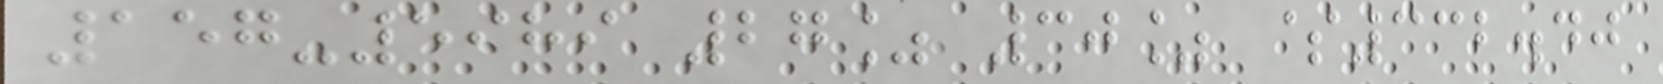157-5989 27% 30% $332.40
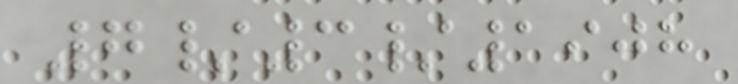7/3/1908
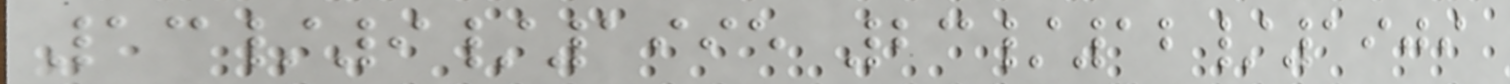13/9/1995 23/12/1909
